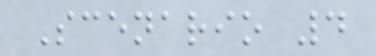Scenario 4
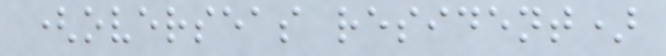(overseas resident)
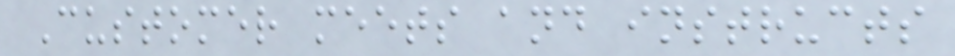Customer meets and instructs
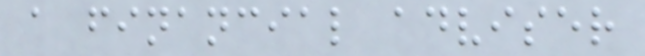a financial adviser
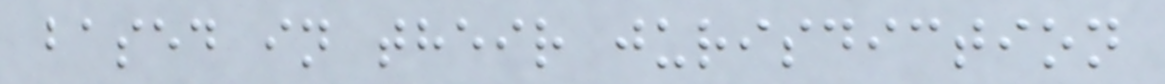based in their jurisdiction
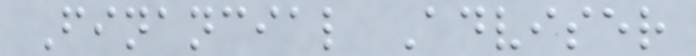Financial Adviser
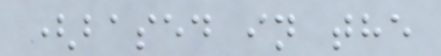(based in the
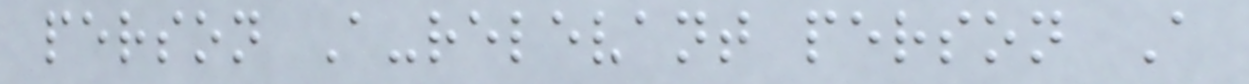person A-relevant person A
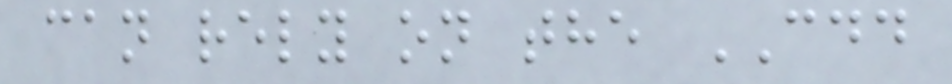can rely on the CDD
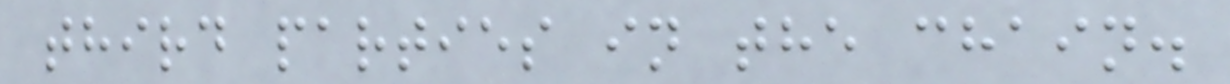third parties in the chain.
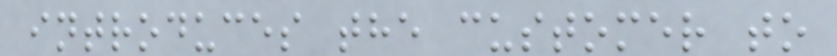introduces the customer to
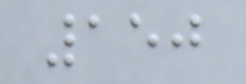150
